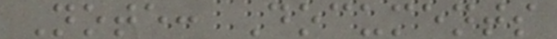Note: Documents
